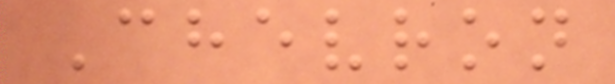Chevron
